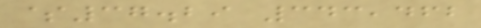$37.29 343,462
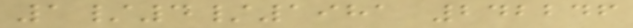1/4/1981 242246
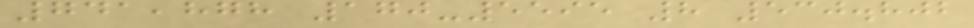741,878 170-5595 8 530.802
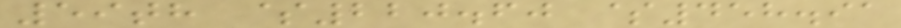59th $220.60 $458.91
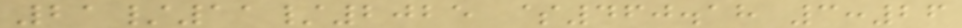21/11/2025 $460.18 3:26
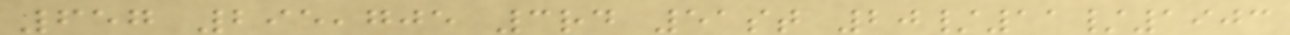657 295,705 3rd 51st 20/11/1903
